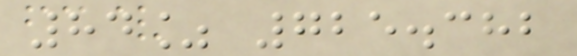84% 725.382
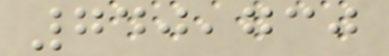740,730
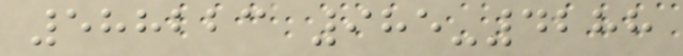588223 985-4288
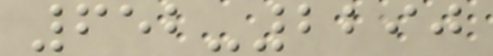652-2290
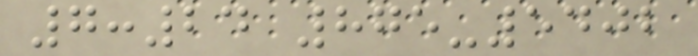7:24 875-5402
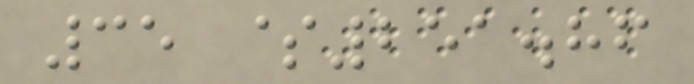35 $251.86
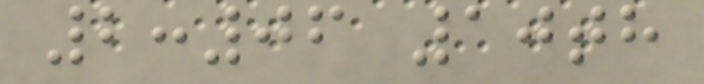2:06 10th
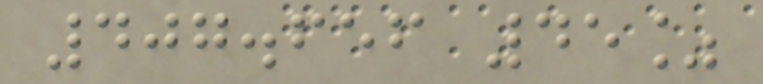407.656 45%
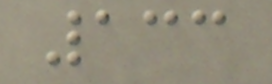133
